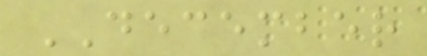DECEMBER
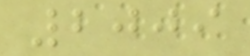2009
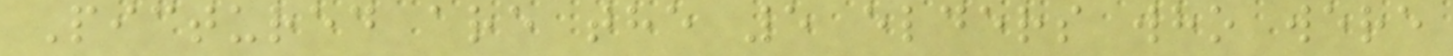Pictured are the 5 elders who were
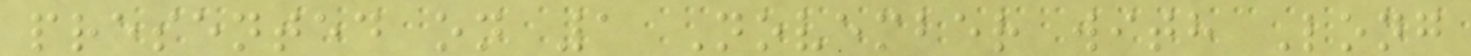presented on 1 November with Long
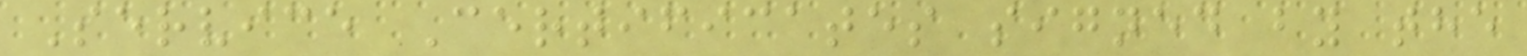Service Certificates signed by the
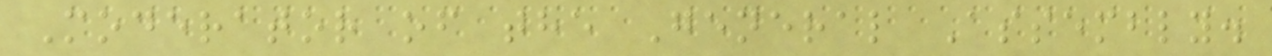Moderator of the General Assembly.
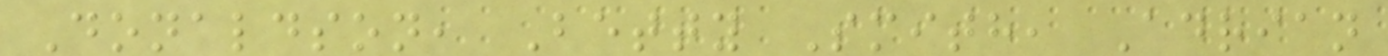Donaldson, Betty Smith, Adrian
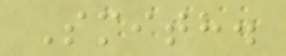Smith.
